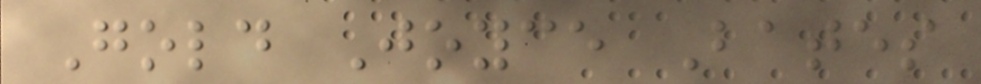Gold Joyce Bates
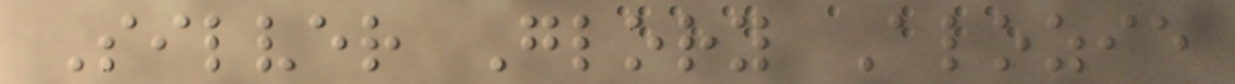Silver Glory Alozie
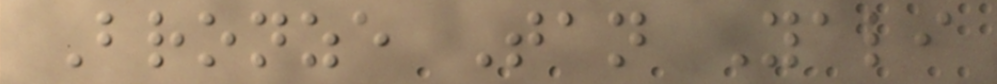Bronze Tan Yali
